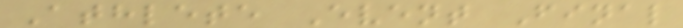Athlete Event Final
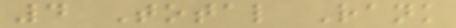4 Total Rank
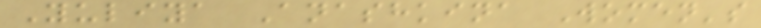Yuliya Anashkina Women's
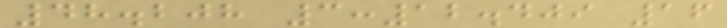48.208 3:12.409 16
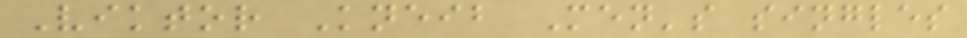Viktor Kneib Men's singles
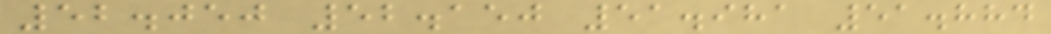52.050 52.150 51.981 51.884
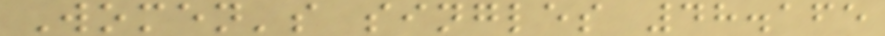Women's singles 48.165
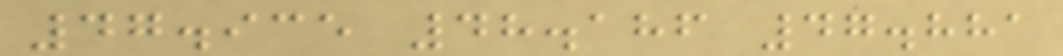47.935 48.186 47.881
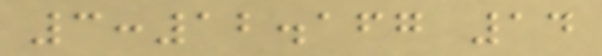3:12.167 14
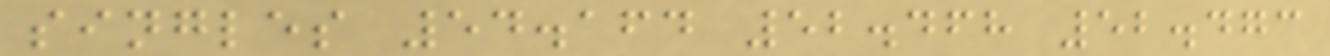singles 54.164 52.468 52.473
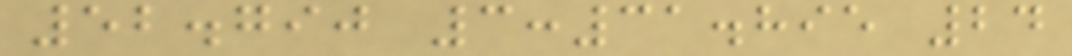52.790 3:31.895 24
